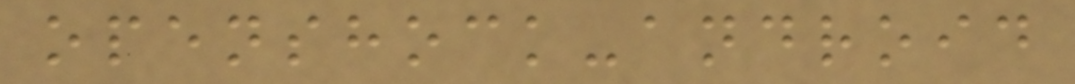openshock-android
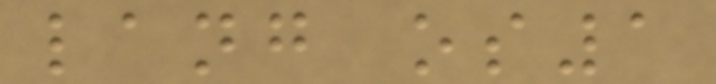lang os1
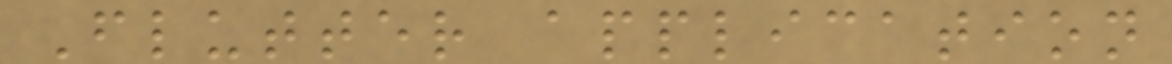Flutter application
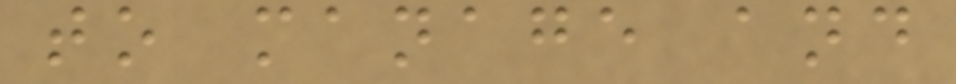to manage and
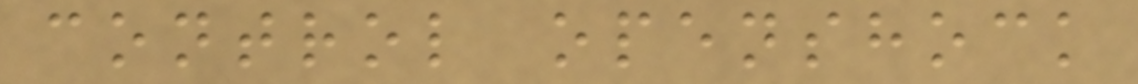control openshock
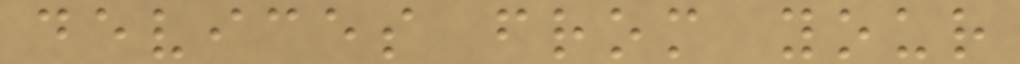devices from your
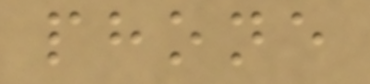phone
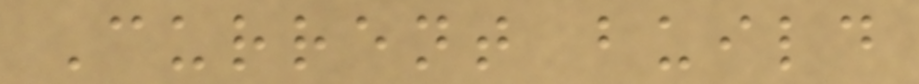Current build
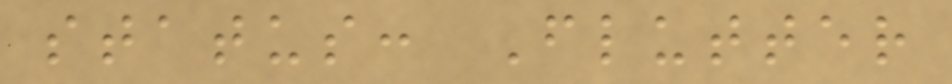status: Flutter
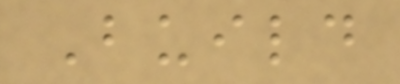Build
